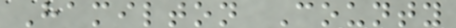Hamilton County
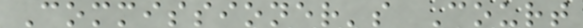Commissioner's Court
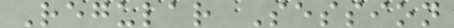Regular Session
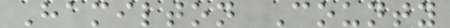Hamilton County
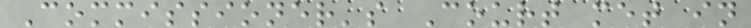Commissioner's Court met in
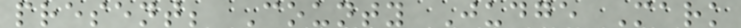present; County Judge Mark
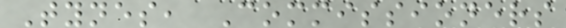Tynes, Commissioners
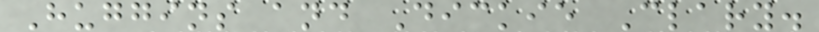Huggins and Dickie Clary.
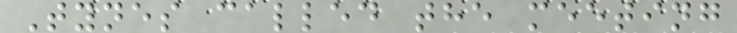Tynes called the meeting
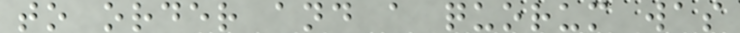to order and a quorum was
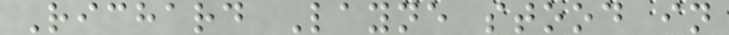Richard Layne stood in
